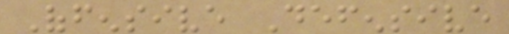Offensive Defensive
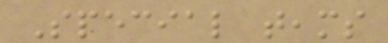Special teams
